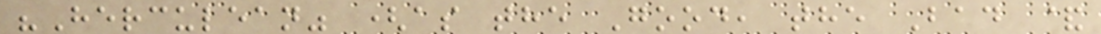"Herculean" (as the Good, the Bad &
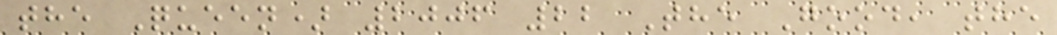the Queen) 2006 22 The Good, the
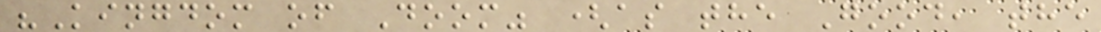"Kingdom of Doom" (as the Good, the
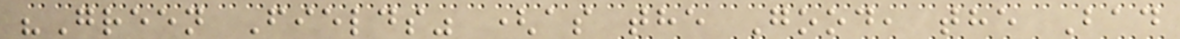"Green Fields" (as the Good, the Bad
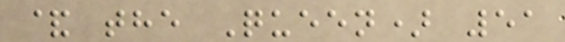& the Queen) 51
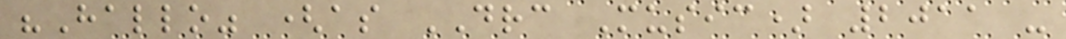"Hallo" (as DRC Music) 2011 -
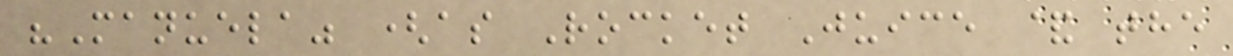"Manuela" (as Rocket Juice & the
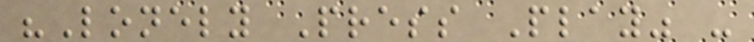"Lonely Press Play" -
